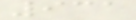931
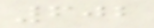602
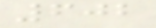602
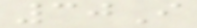30I
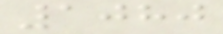1080
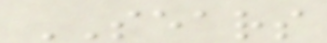SEARS
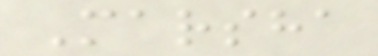Marsha
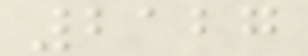2127
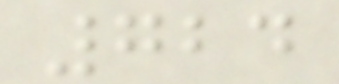724
